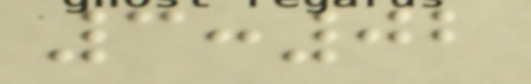3:02
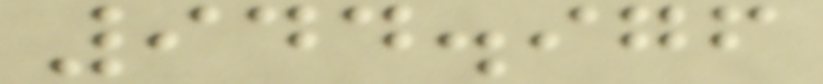944.976
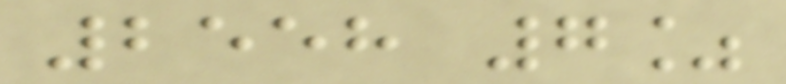2558 7%
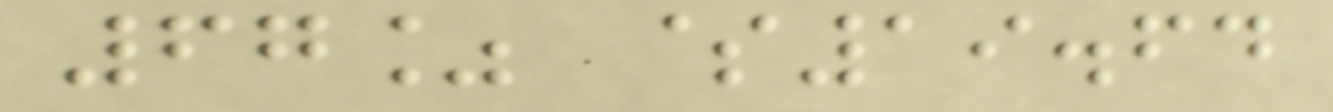67% $19.64
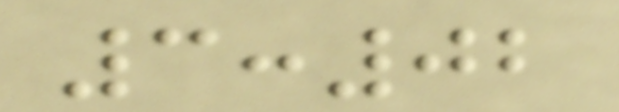3:02
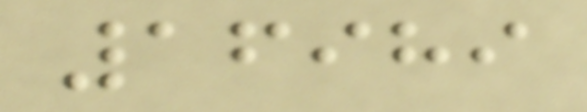16989
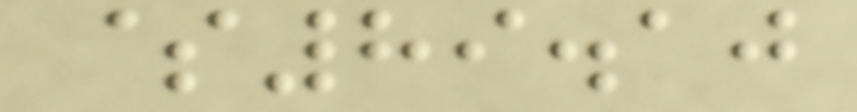$89.10
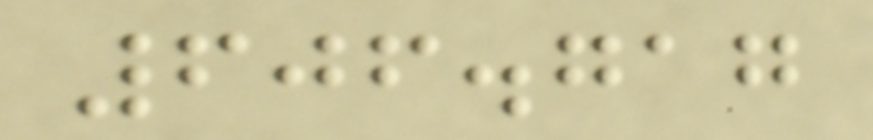606.717
